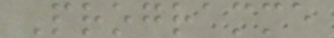Programme
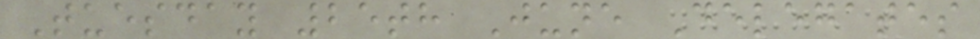Tuesday 25th June Delegates
